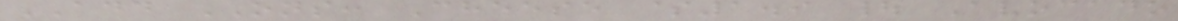ADD ONS: Cheese $1.9 | Avocado
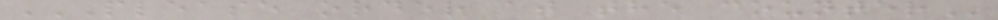PLEASE ORDER AT THE COUNTER
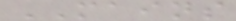MAINS
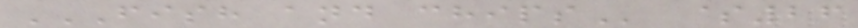FISH AND CHIPS $26
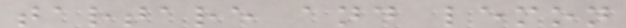tartare and lemon
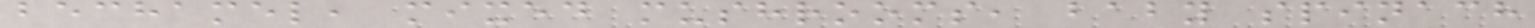bechamel, mixed mushrooms, baby spinach
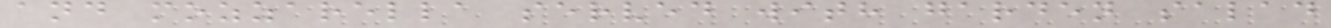and mozzarella served with garden salad
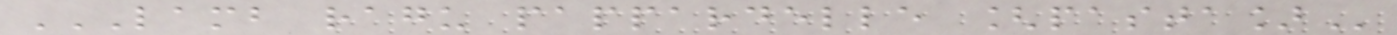LAMB RAGU PAPPARDELLE [PASTA]
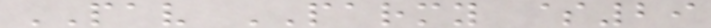PAV PARMY $29
